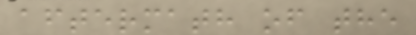aftermath of the
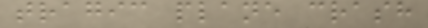tragic plane crash
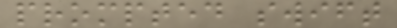prompted swift
